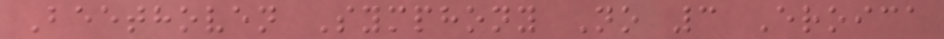Beethoven Symphony No 3 Eroica
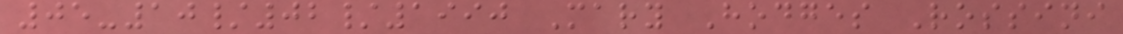05-10/02/1990 Mary Hodges Rossini
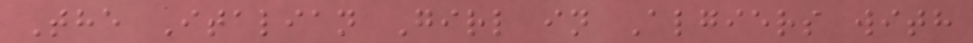The Italian Girl in Algiers with
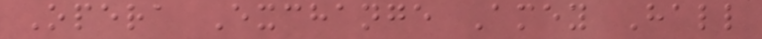Opera Exchange Amey Hall
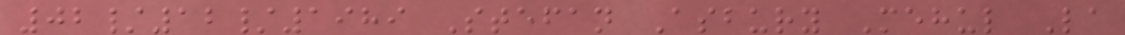02/12/1989 Stefan Asbury Mehul La
